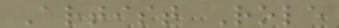Artist Role
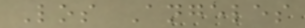Los Angeles
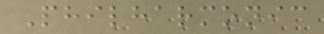Philharmonic
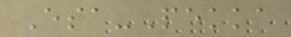Esa-Pekka
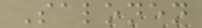Salonen
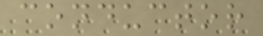conductor
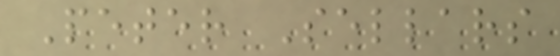Peter Sellars
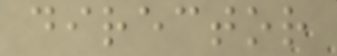director
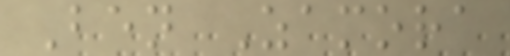Ben Zamora
